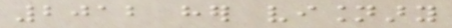2012 her visionary
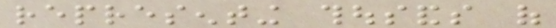representing thousands of
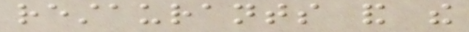restaurants and the
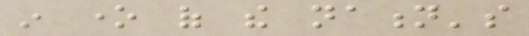in one of the nation's
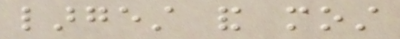largest and most
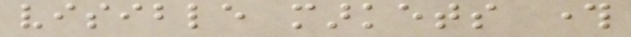visible markets through
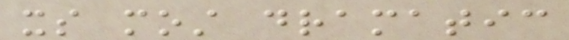its most dramatic
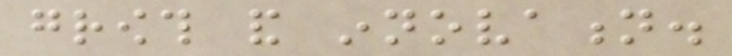growth and innovation.
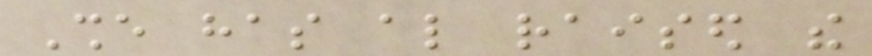She has also raised the
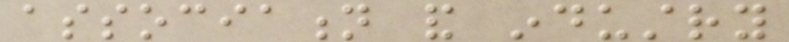association and industry
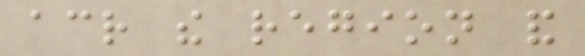across the region and
